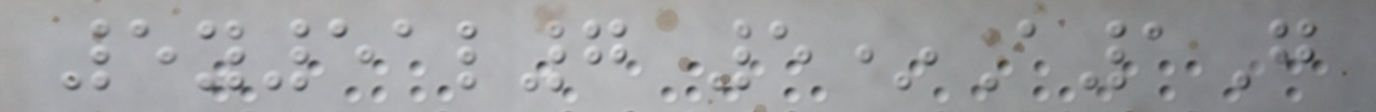5y51l7 5*A1G
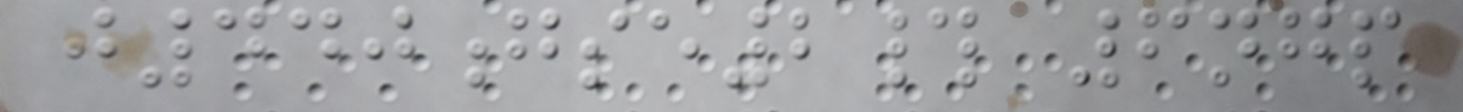j440gse2# 6ngp
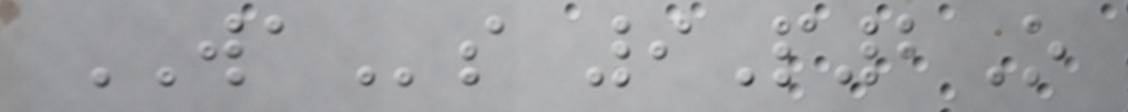WAs 9P2O
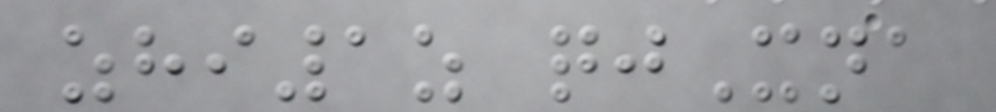zhi1z qjXna
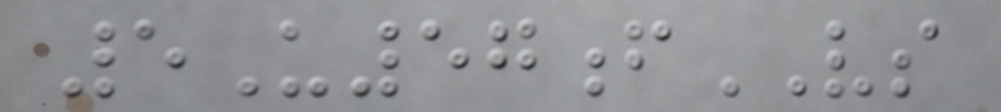5U57fVS
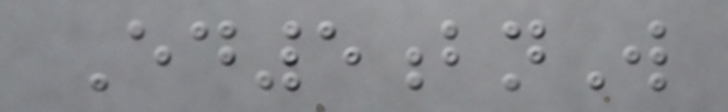Ed5bnW
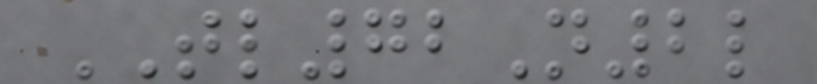TL72N2l
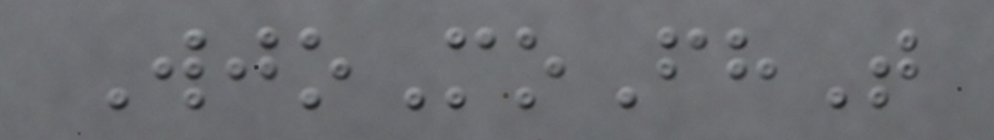WjoMoFhT
